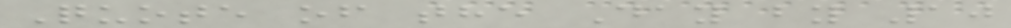Quote of the Day by 10
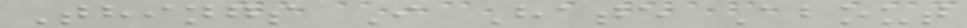Things I Hate About
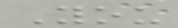You
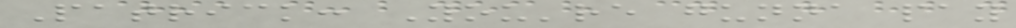Patrick: You're gunna pay
